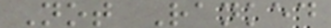Not Ranked
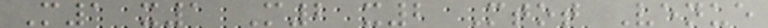M1 x1 M2 x2 Mtot Venue
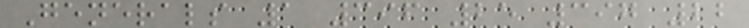Generals 1 396 25 397 22
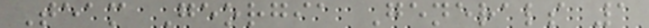Team Georgia Generals 1
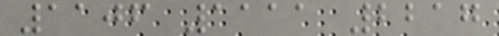1106 1111 2217
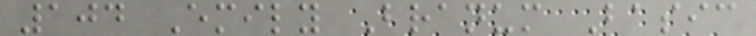104 Emily Branum Basic
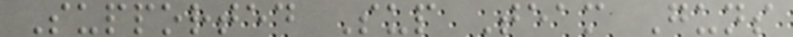Supported Sup Team Guns
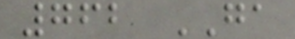762 GA
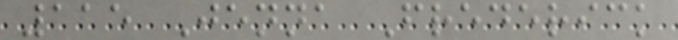115 Jenna Frederick
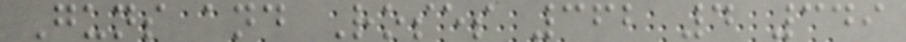Guns and Roses 362 4 349
